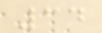34
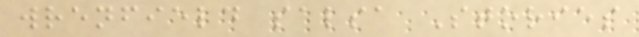wrenfield salsa Stories
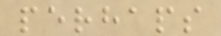perhaps
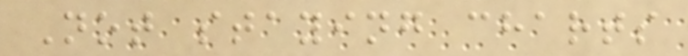Not staying charts
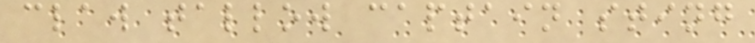claw tallow captain sting
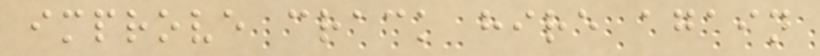improve crack hire again
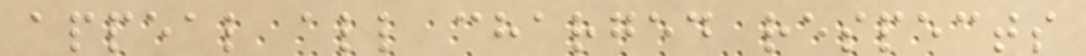appeal all charged respects
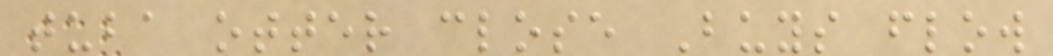tuba otter close Buys flow
